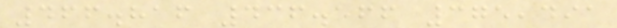466.816 436.566 375,491
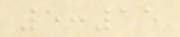5:15
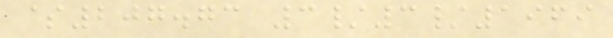$207.73 3/3/1969
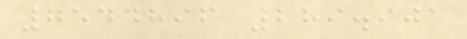7544896 289.901
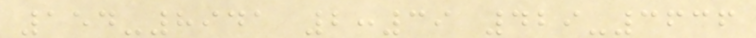154-8941 2:39 429-3636
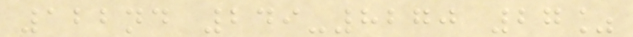122nd 249-8270 27%
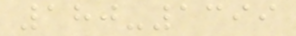180-1399
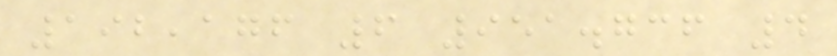192,176 6 951.736 4
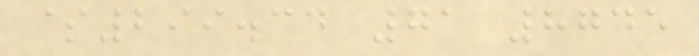$299.34 71 8745
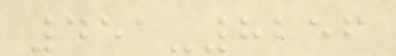451-8256
